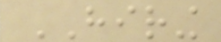HIRING
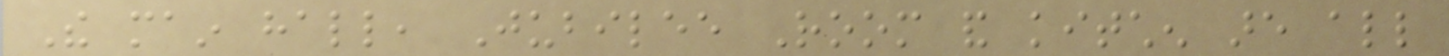The main hall, Jubilee Room and kitchen are all
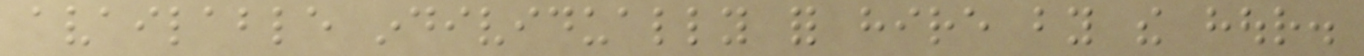available individually for hire by the hour.
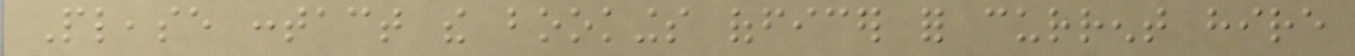Please contact the bookings officer for current hire
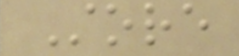Store
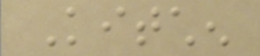Kitchen
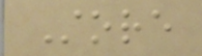Store
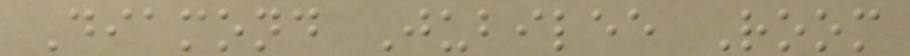Diamond Jubilee Room
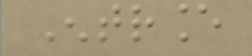Entrance
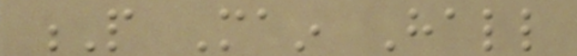P Main Hall
